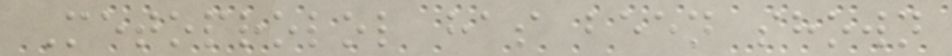Metoprolol has been shown
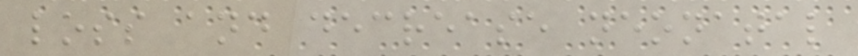loss and decrease neonatal
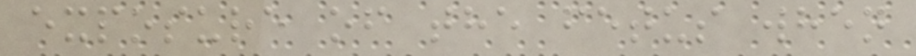exposure of the fetus when
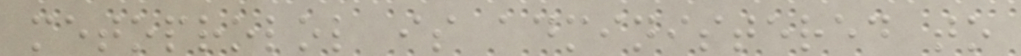metoprolol is administered to
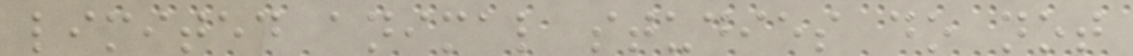limited animal studies do not
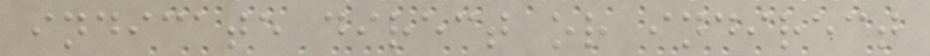indicate direct or indirect
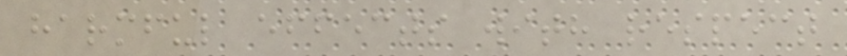harmful effects with respect
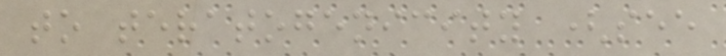to teratogenicity (see
